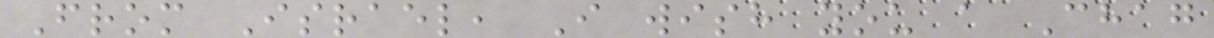From Israel, I wish you a Chag
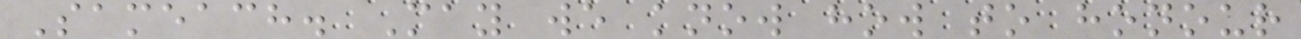Sameach. May we know how to honour
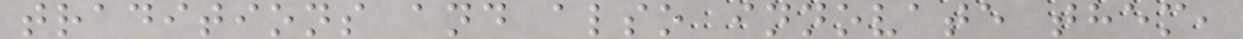traditions and also innovate them,
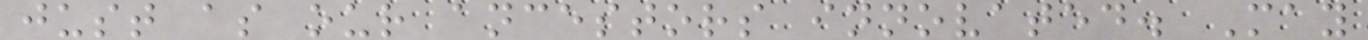just as our ancestors innovated. May
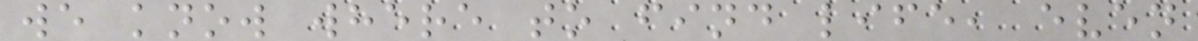we know where to find life, even
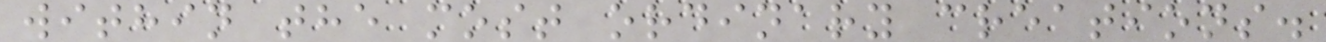within the most ordinary creations.
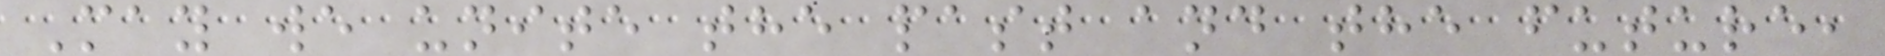May we unite the past and the future,
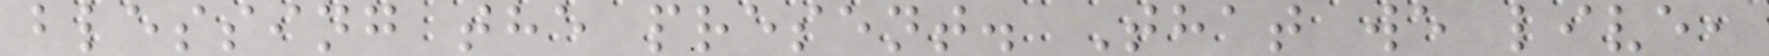blessing the present. That we live,
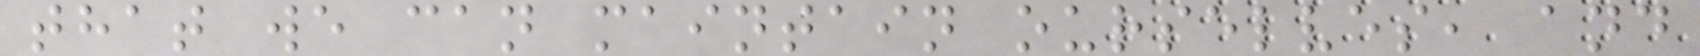that we can maintain ourselves, and
